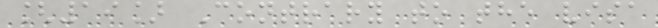[19] Contrary to the visa
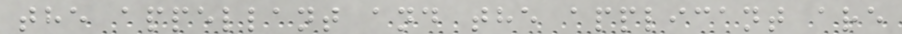the appellant and the applicant are
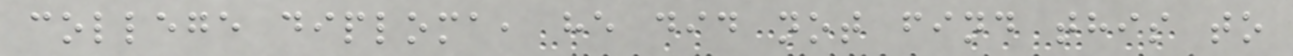college diploma, he did not find this to
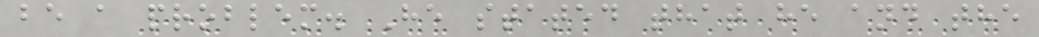be a problem. He stated that he and the
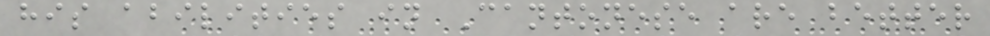his abilities in Cantonese are better
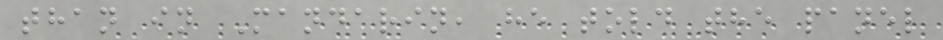than in Mandarin, he told the panel
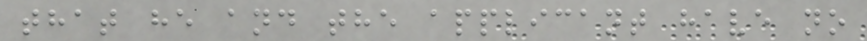that he and the applicant have no
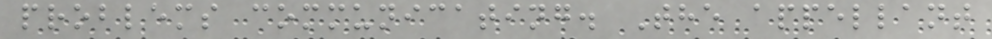problems communicating. The appellant
